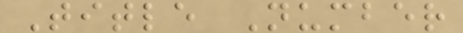Title Number
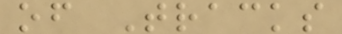of Tracks
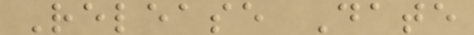Release Date
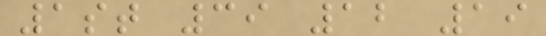1st 39 12 19
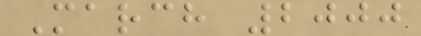March 2000
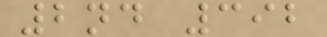2nd 392
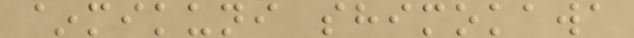~mikuni shimokawa
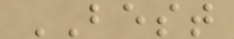BEST
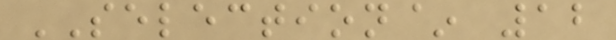SELECTION~ 12
